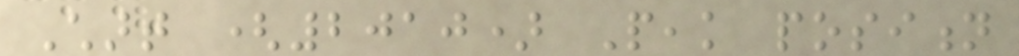Chart (2010) Peak position
